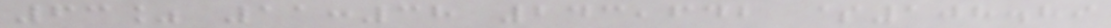63% 11:38 243,642 $108.89
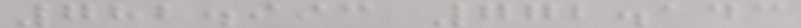782.993 772.143
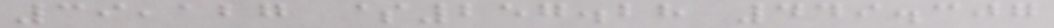39,127 $257.28 449.307
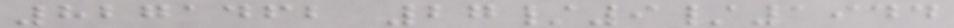8271462 27/9/1944
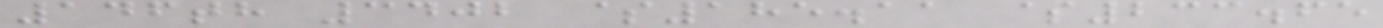146th 3402 $185.11 $233.65
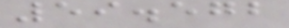59.572
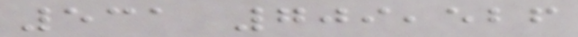531 709,526
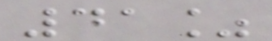41%
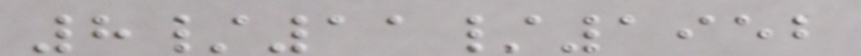8/11/1952
